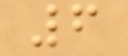6
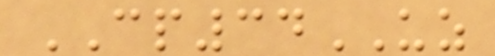CP34UZ
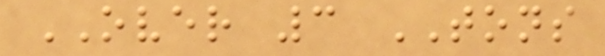OVER 3 TONS
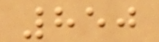850
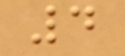4
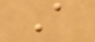A
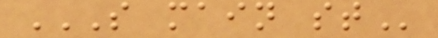S MAIN ST
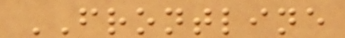FRONTLINE
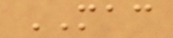MAC
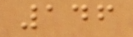146
